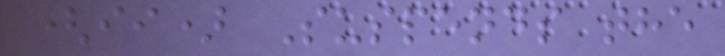(ii) Suspends the
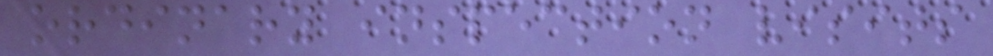ordinary inspection visits
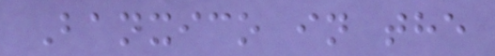Banxico in the
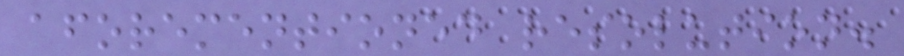aforementioned resolution.
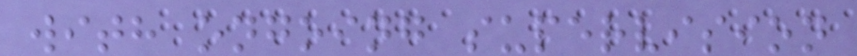with ongoing supervision
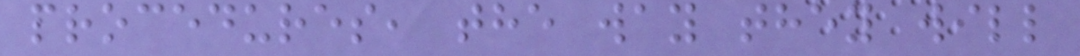procedures, the way they will
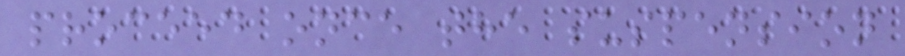proceed once the suspension
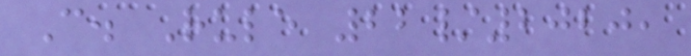C. Rule 22/2020,
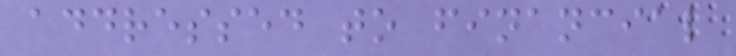addressed to financial
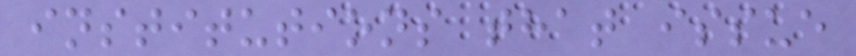institutions that issue
